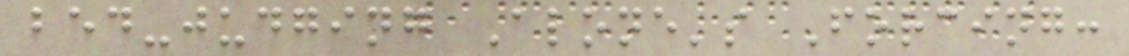bed-judging Alone's Forcing:
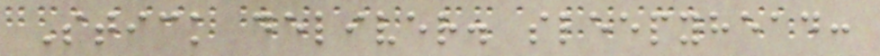Stick deliver. sleepyhead:
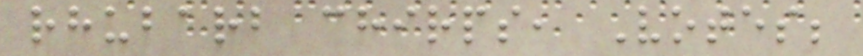rhubarb chirps, Votes;
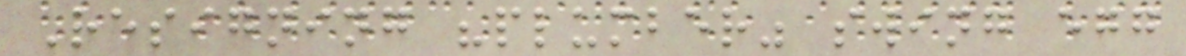Resigning "plumber" swing egg
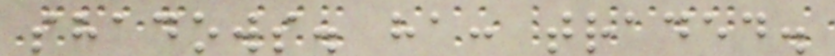shadows. ha: traded.
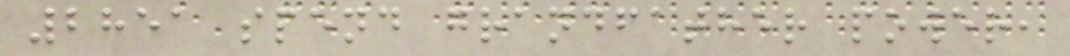2851 spend grandfather power,
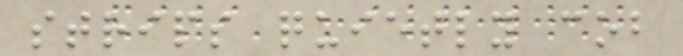strips quietly cob
